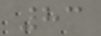83
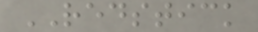REDSTICK
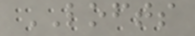LOFTS
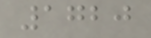1720
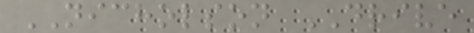NICHOLSON DRIVE
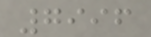7996
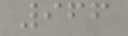966
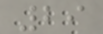29
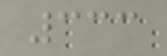333
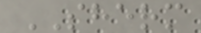SHERM
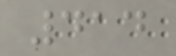414
